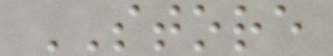STORE
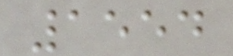1554
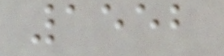1552
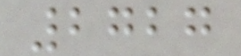2727
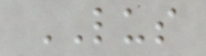LUS
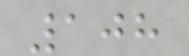108
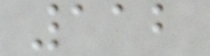112
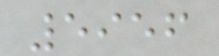5956
